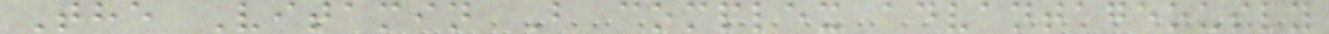The Vitamin B complex advantageously
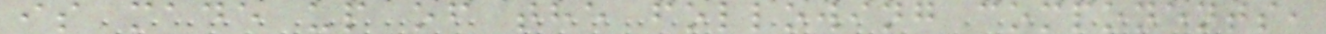is made up of the following components,
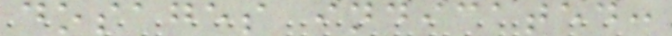dosages indicated:
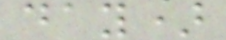day)
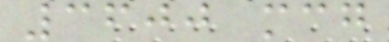3600 mcg
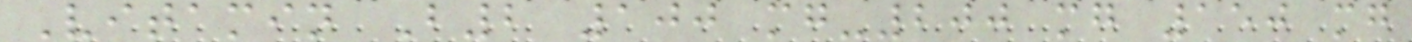Vitamin B2 100 mg-200 mg 150 mg
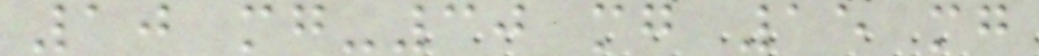10 mg-30 mg 15 mg
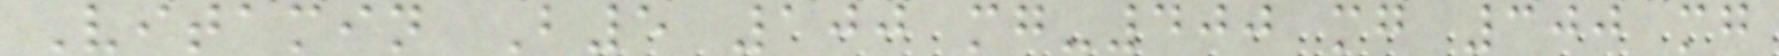Vitamin B5 100 mg-400 mg 300 mg
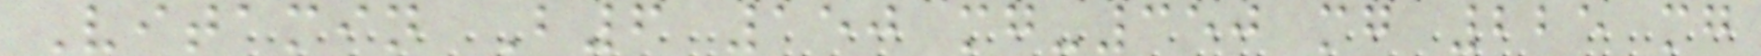Vitamin B6 150 mg-350 mg 225 mg
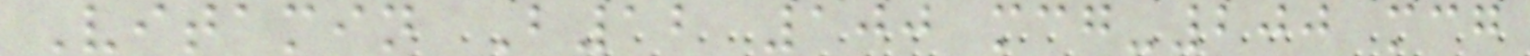Vitamin B12 100 mcg-200 mcg
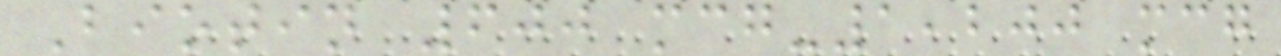Biotin 600 mcg-1,200 mcg
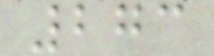273
